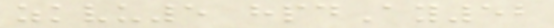zkvu5 hpdAy52
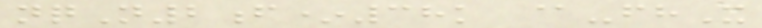nqN2f*38k @-fhX
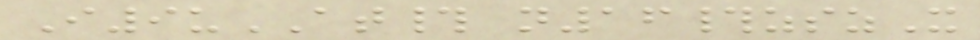I9uAT# n16#zszX
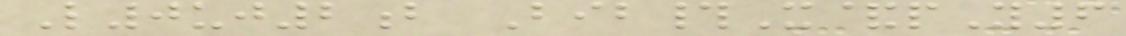L0uj2b Bib#X&pY6
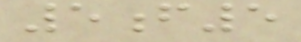5f5
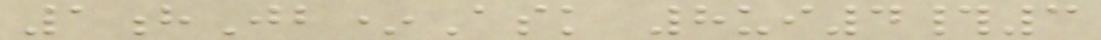1hJb*Ask 8ui4#3
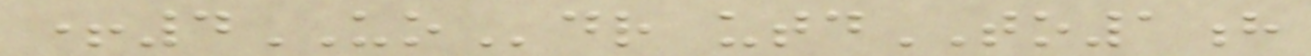+4UOdr utdTO1h
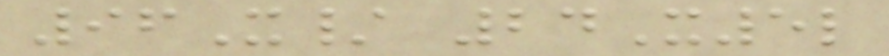96X/ 24X5l
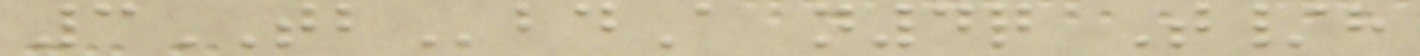3TBbdA n4q T/h
